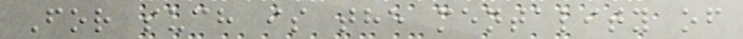For such is the mentality of
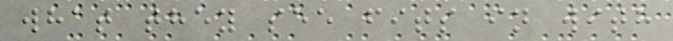what they see fits in with
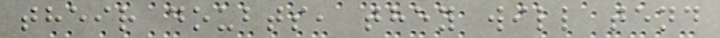their doubts, they will tend
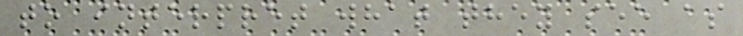to interpret what they see as
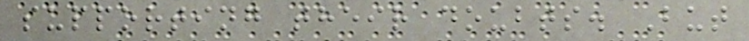supporting their doubts. But
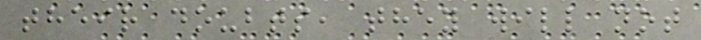their doubts, they will not
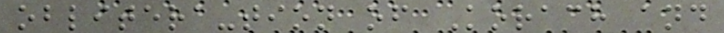oblitera-tion of Korach and
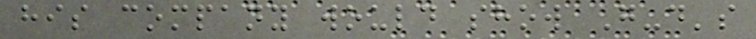his company would show G-d's
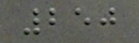250
